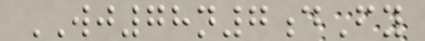WJ78n7dFy
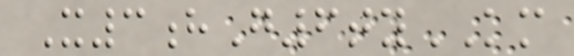X3hG6tyKM
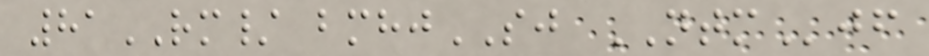81RM/ bmhjSJ NTMjf
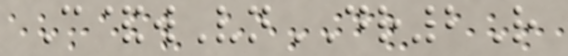C&wVnDR2R
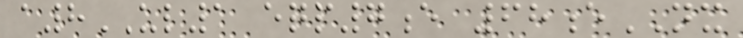a8UL1 eqp7e 68eNX
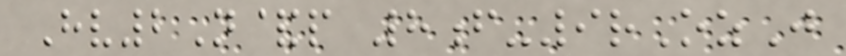Hv2N&p 8f-9rOzJ
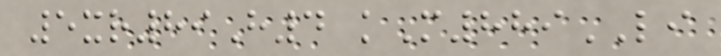5xr89H4 kM889LI
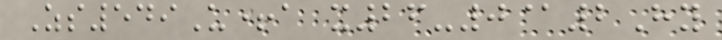Zs549U+a x26-0@2Hy
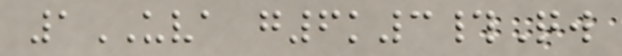1UVA g6k3#Qw
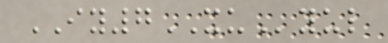IY7XUyul
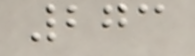273
